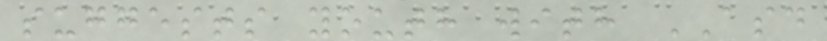suggests youth with ASD
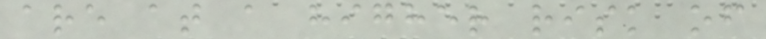are at a higher risk of
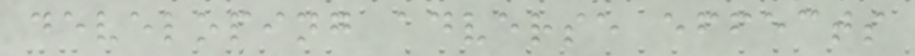developing adverse effects
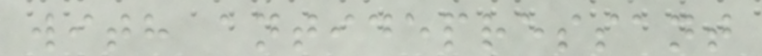with antidepressant
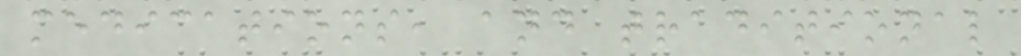medications, and traditional
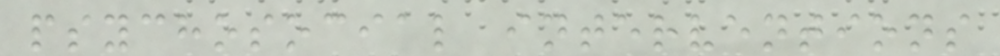psychosocial interventions
